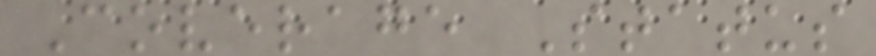Coverage Status
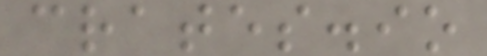crates.io
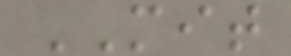MIT
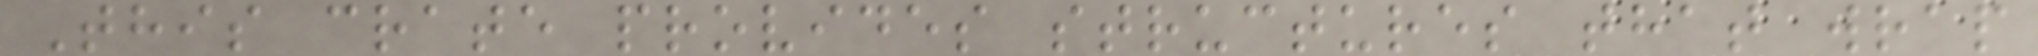This crate provides structures that wrap
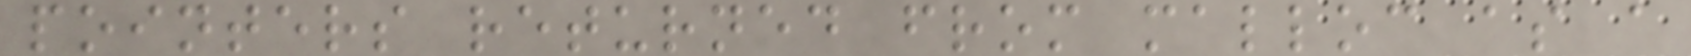pointers returned from malloc as a
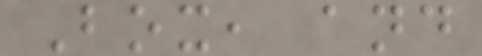Box, and
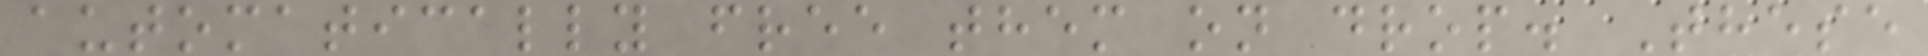automatically free them on drop. These
